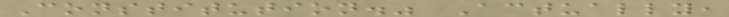Constitution." Actually,
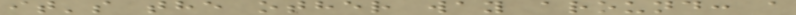it's the other way around: a
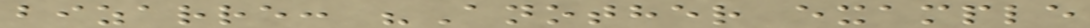bizarre: "Another example
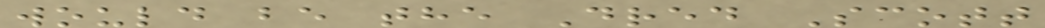would be the Dred Scott
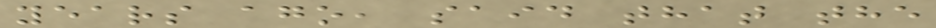years ago, said that the
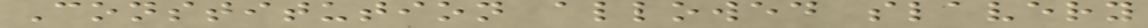Constitution allowed slavery
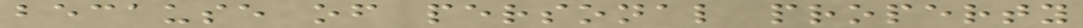because of personal property
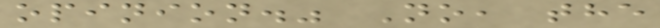opinion." No, the
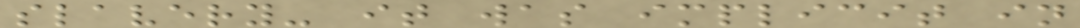slavery- it was implicit in
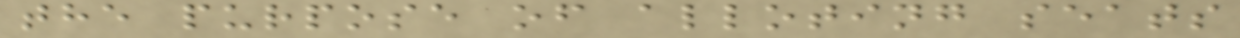the purpose of alloting seats
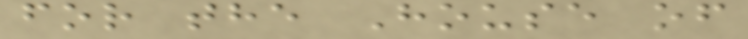for the House of
